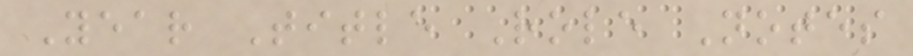Year Title Role Notes
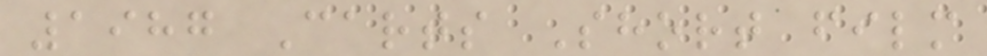1987 Carts Short film
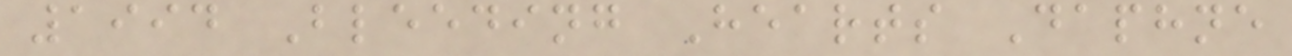1994 Bleeding Hearts Daphne
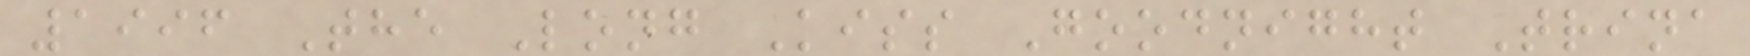1996 The Long Kiss Goodnight Trina
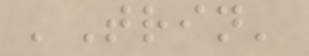'Trin'
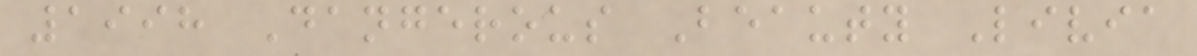1998 Dangerous Beauty Livia
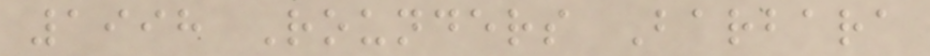1998 Rounders Barbara
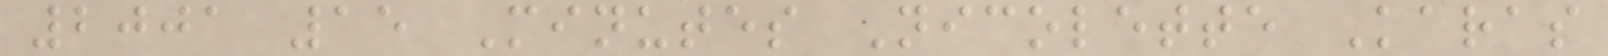2001 15 Minutes Nicolette Karas
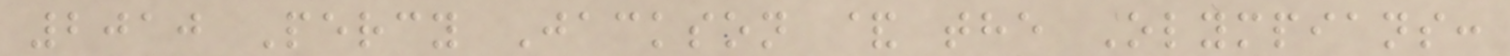2010 Percy Jackson & the Olympians:
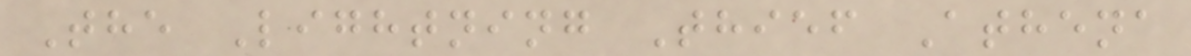The Lightning Thief Athena
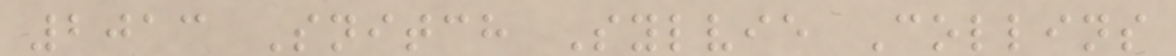2013 Snitch Sylvie Collins
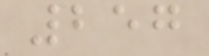257
